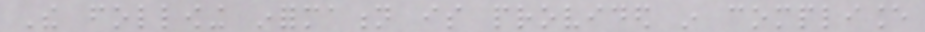The following information is provided in compliance
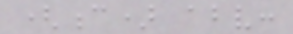(c) above:
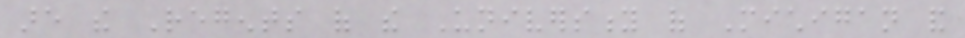are the Regents of the University of Michigan and
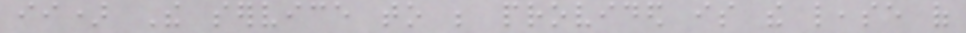ii) The service to be provided is the lease of
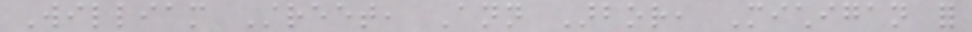William Street, Ann Arbor, Michigan for
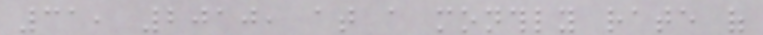31, 2010, at a monthly rate of
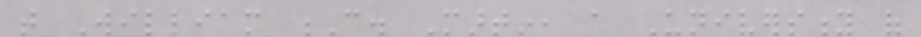that William C. Martin, a University of
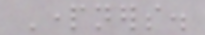Partners.
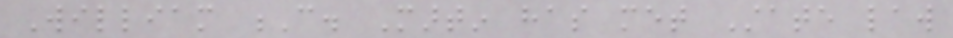William C. Martin has met State law
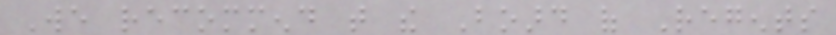We recommend that the Board of Regents
